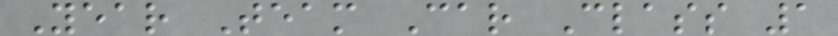Year Team Car Class 1
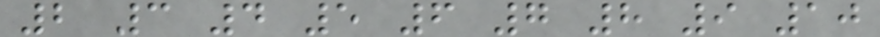2 3 4 5 6 7 8 9 10
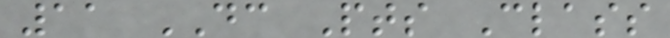11 DC Pts Class
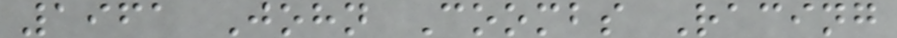1961 John Coombs Racing
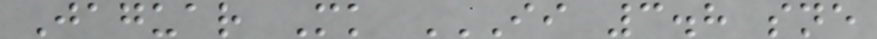Jaguar Mk II 3.8 SNE
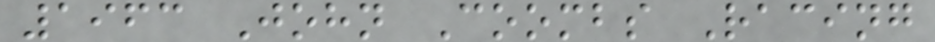1963 John Coombs Racing
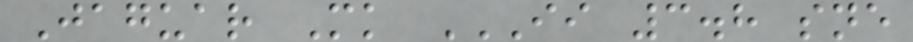Jaguar Mk II 3.8 SNE
